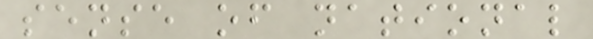sense of national
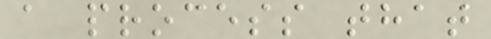a process that
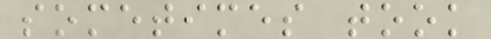sometimes took
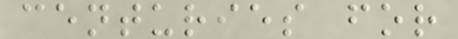centuries for
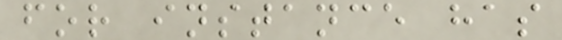for instance has
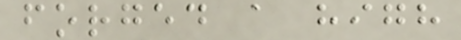forged a high
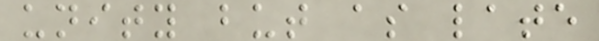unity but as late
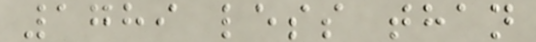1789 less than
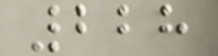228
